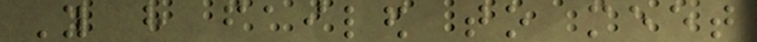You have failed to meet
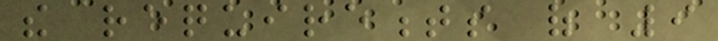the requirements of 9
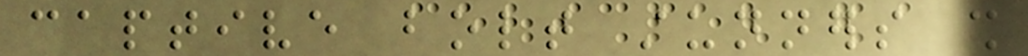captive bolt stunners shall
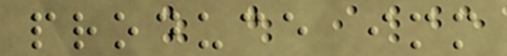produce immediate
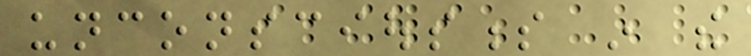unconsciousness in the
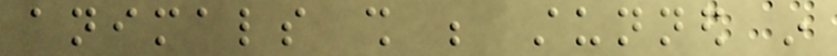animals shall be stunned in
